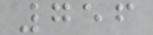756
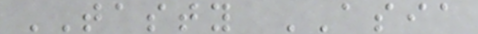TASTY ASIA
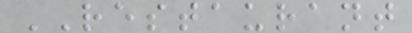RESTAURANT
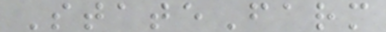StateFarm
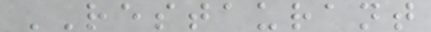RESTAURANT
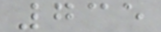735
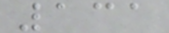131
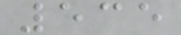535
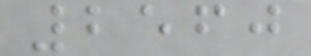2560
